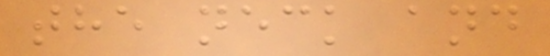the neck and
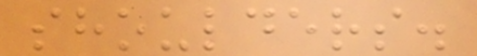shoulders.
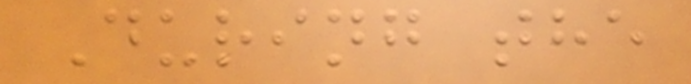During the
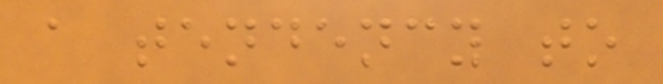a tendency to
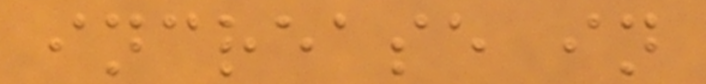increase in
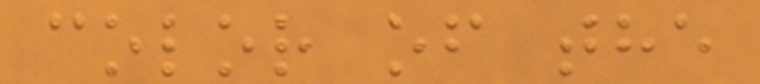color of the
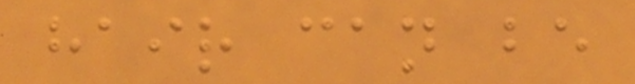hair can be
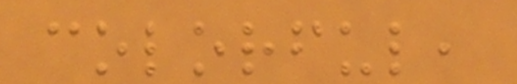colorful,
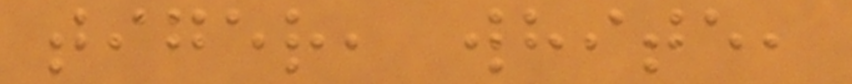tiger, white,
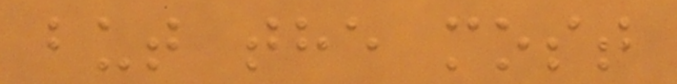but the most
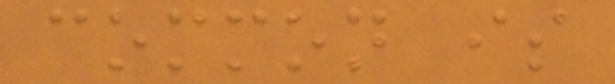common is
